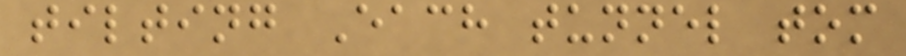tilting Each tunnel tom
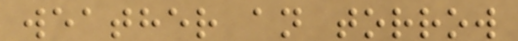weather an torrow
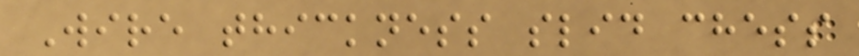Wire thickness slid chess
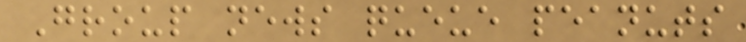Group news queue peanuts
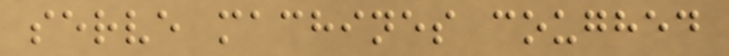serve machines coughed
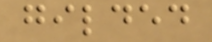gilded
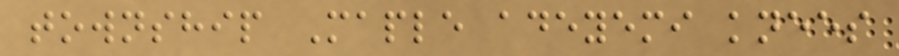township Maple adeyemi knees
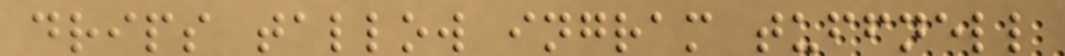drips tallow ingram tuffnell
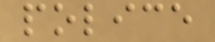police
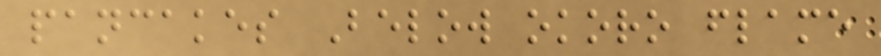pancakes Below okoro flame
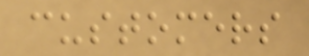customers
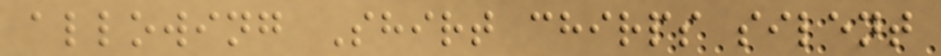allowing Shirt chirps silent
